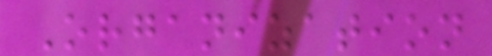Organization
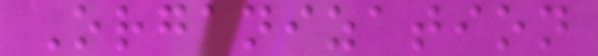Organization
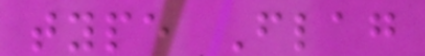type Flag
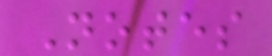Notes
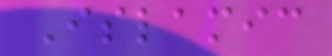Islamic
